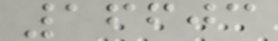16603
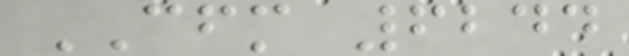CFM 6244
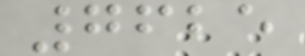7625
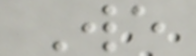We
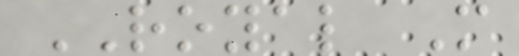ROYAL M
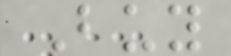Buy
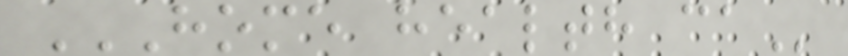HOME HEALTH CA
